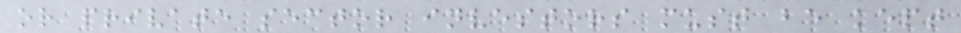or private sector investors must be kept
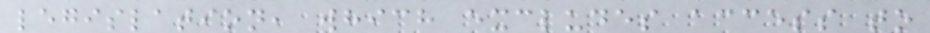legislation, which excludes access to
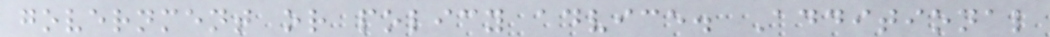government or policy advice. Additional
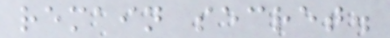remain secret.
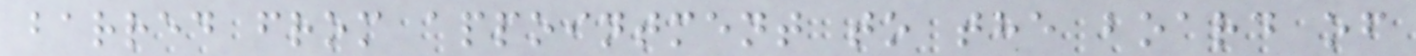barred from appointment to the board of
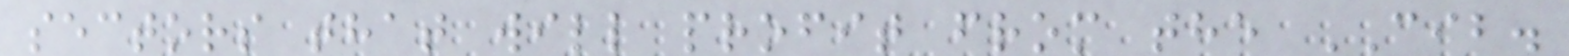sectors that will profit from the CIB.
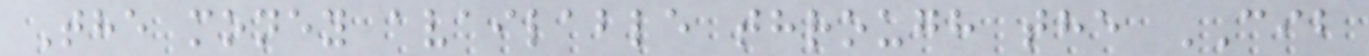The money available through the CIB
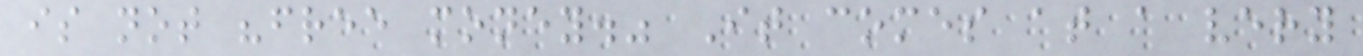is not "free money." It comes at a very
